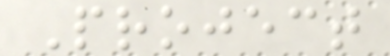Project
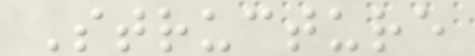Structure
